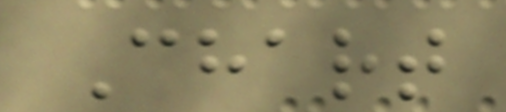Chart
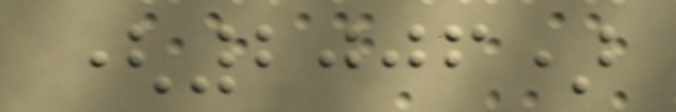(2006)
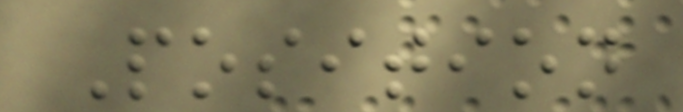Position
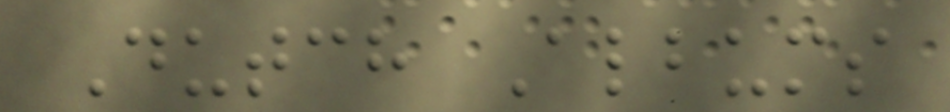Dutch Albums
